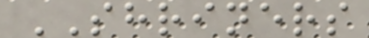SHRINERS
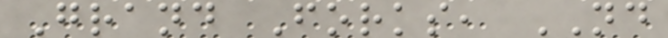Grand Forks, ND
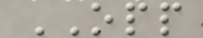OPP
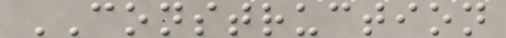CONSTRUCTION
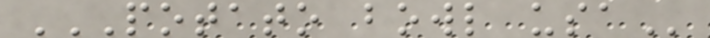POTATO BOWL USA
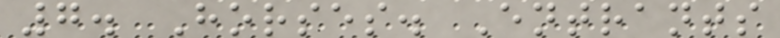7. Horses. Entrants
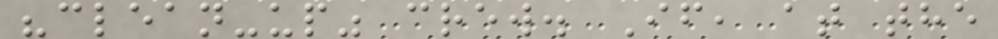"clean-up" crew. If, at the
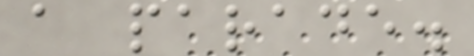a parade.
